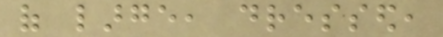of large, dressed,
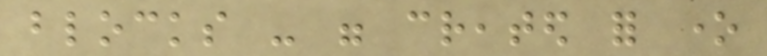blocks - were created for one
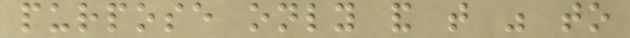purpose only and that was to
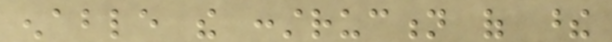enable the construction of these
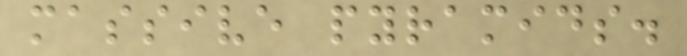massive pyramids.
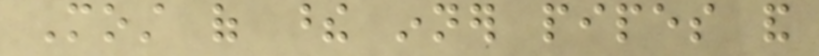Most of these inner pipes and
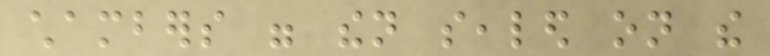chambers were then sealed on the
